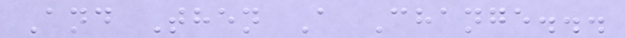And Then A Change...
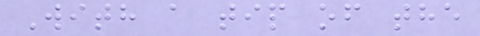With a tip of the
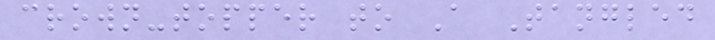crown-topper to A Tangled
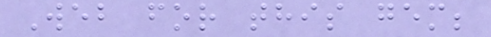Web for this gem;
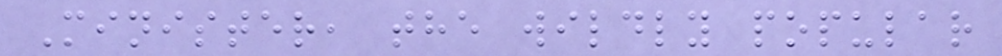Minister, the wildly popular
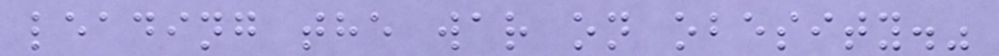leading the war on obesity."
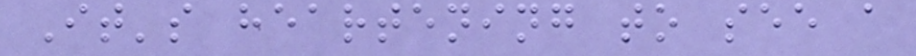It's heartening to see a
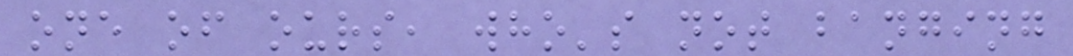one of ours, who's not banging
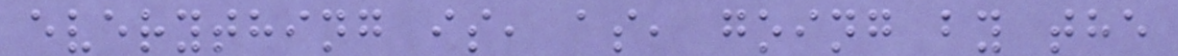everything is, as, going by the
